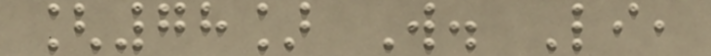[78] W. Li,
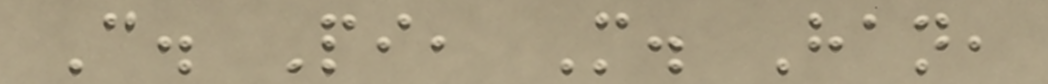C. Pi, M. Han,
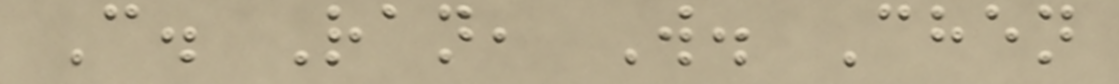C. Ran, W. Chen
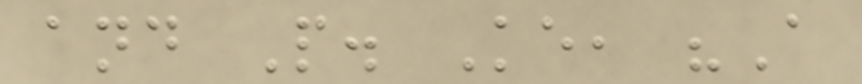and P. Ke, "A
